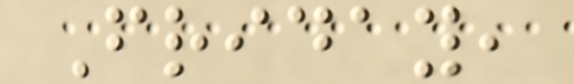Friday,
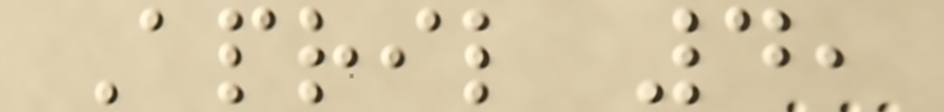April 4,
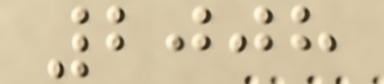2008
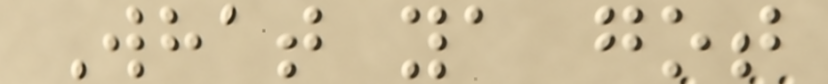What ya got
